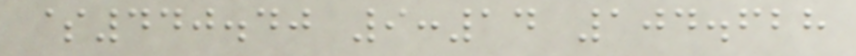$440.40 9:14 104.628
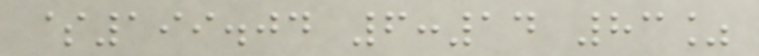$199.04 6:14 83%
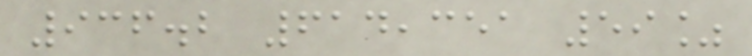936.2 614,351 59%
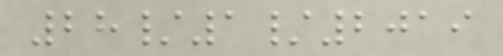28/1/2019
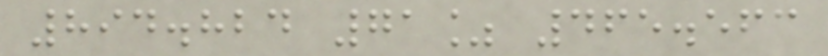894.824 71% 465.563
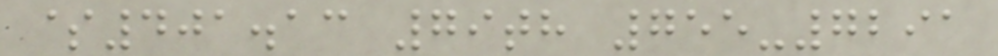$401.13 79th 755-7291
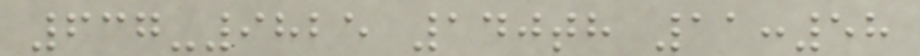637-9825 140th 11:58
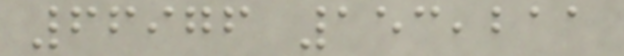66976 153,211
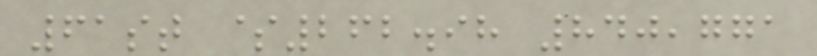61st $262.98 840,771
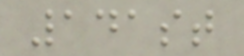141st
